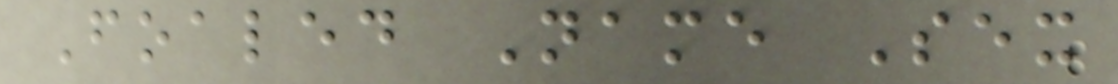Foaled Name Sex
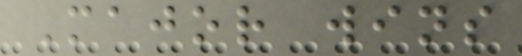Major wins
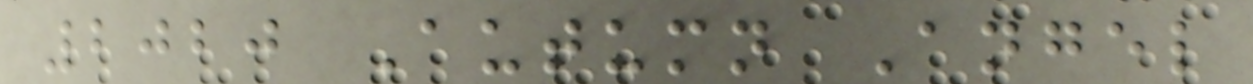2020 Autumn Angel
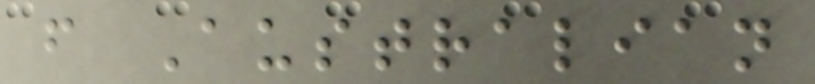f Australian
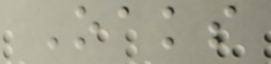Oaks
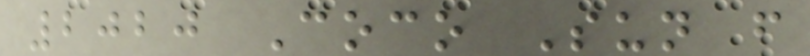2020 Coco Sun f
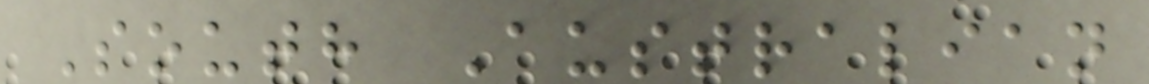South Australian
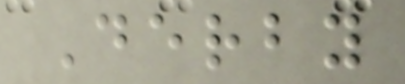Derby
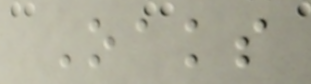Oaks
